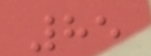85
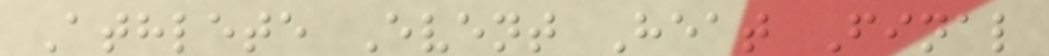Athlete Event Heat Final
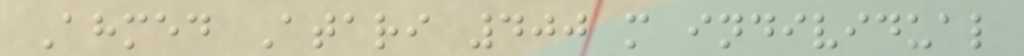Ahmed Atari 400 m individual
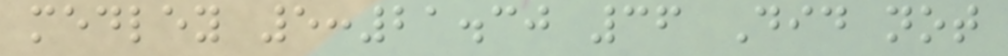medley 5:21.30 36 Did not
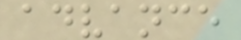advance
